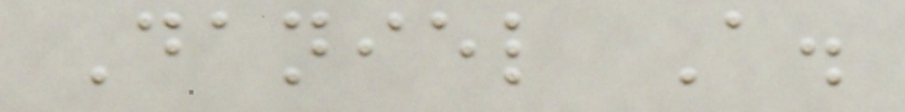Daniel A.
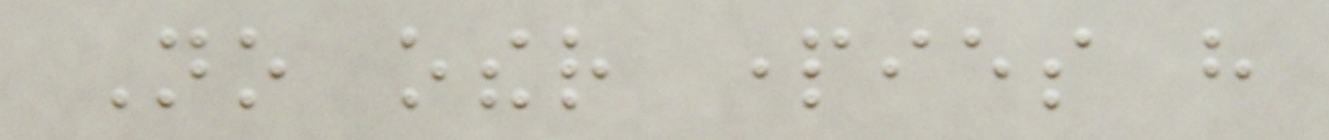No other parties have
